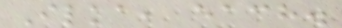Ilka, each.
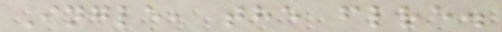Ingle, the flre.
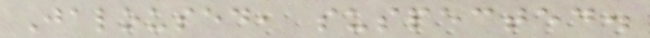Jaloused, suspected.
